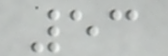53
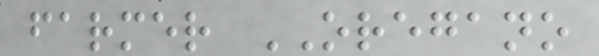farmer OREGANO
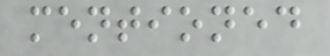mentioned
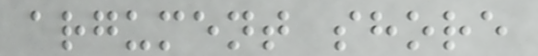argument shore
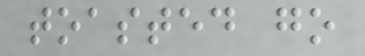toasted go
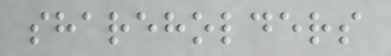shareholders
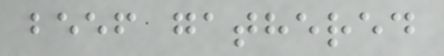beef gathered
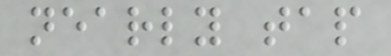nearly tap
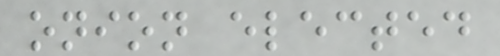onion elected
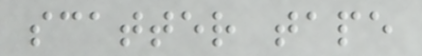scatter tape
